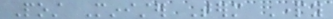Post Minister Term Party
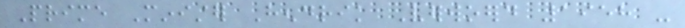Prime Minister Hendrik Verwoerd 1958 -
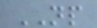NP
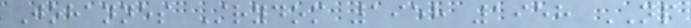Johannes Strydom 1958 1958 NP
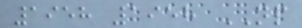1958 1958 NP
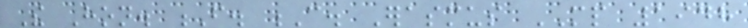The Hon. F. C. Erasmus MP 1948
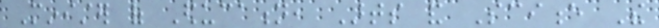Minister of Education, Arts and Science The
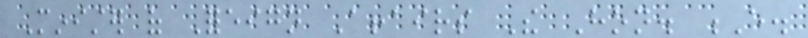Minister of Foreign Affairs The Hon. E.
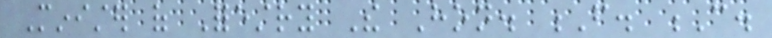Minister of Forestry The Hon. F. C.
